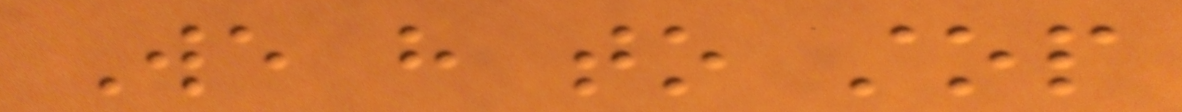We have to stop
